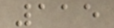115
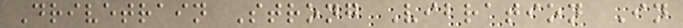Drivetrain Strong Vibration In
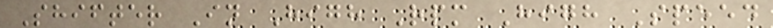Shifter In High Rpm High Speed
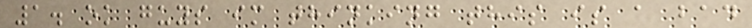1. ok guys im thinking this is a bad
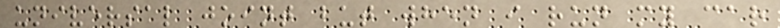universal joint but when i run my car
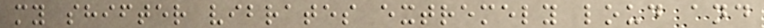my shifter vibrates extremely loud and
